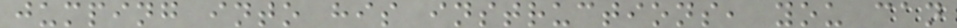jumping into his instructions, you can
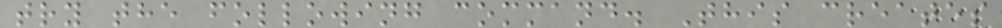try the following command. This creates
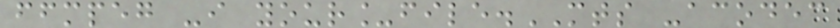ffmpeg -i your_file.MTS -acodec
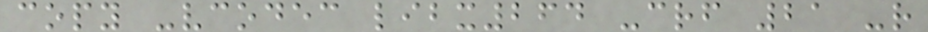copy -vcodec libx264 -crf 21 -r
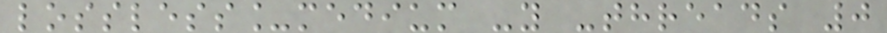lossless_medium -y -threads 0
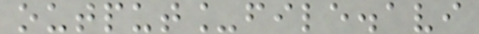output_file.avi
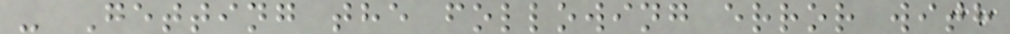- Getting the following error with
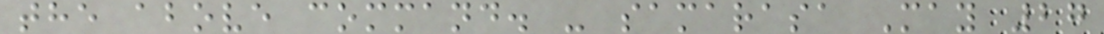the above command. - samarasa May 27
